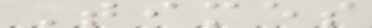Times
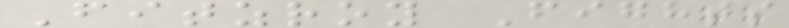Fitzroy Fights
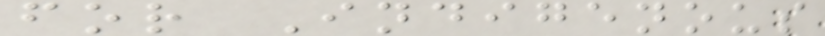for Indigenous
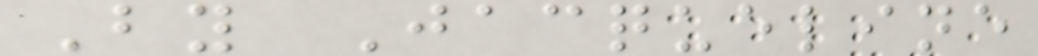By Jacqueline
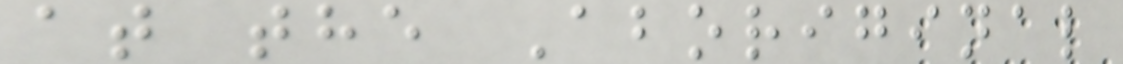at the Aboriginal
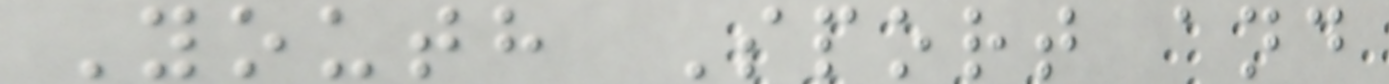Youth Sport and
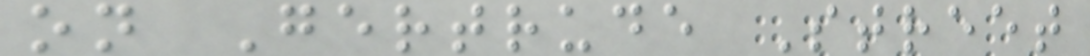on Gertrude Street
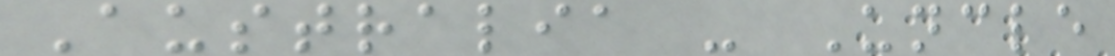Australia - Uncle
